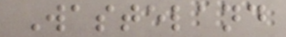Wasteland
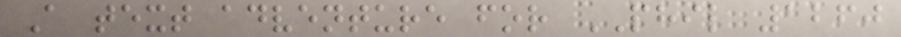A text adventure for PHIL 1260
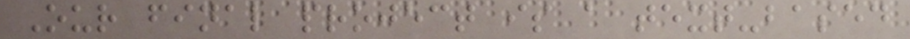Our final project is a text-based
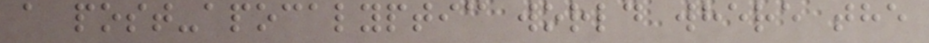a post-apocalyptic world where the
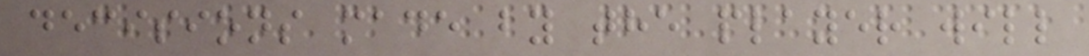decisions made by the player will
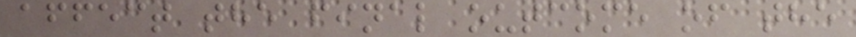affect the final outcome of the
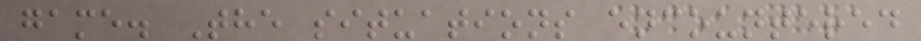game. The situations encountered
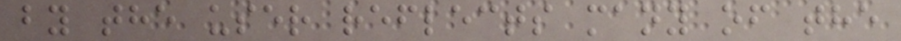by the user reflects many of the
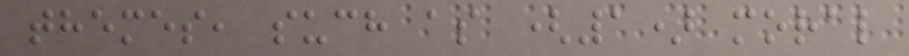themes, such as (1) moral
